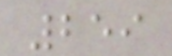259
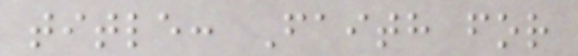title: Faith for
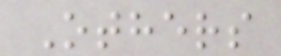Others
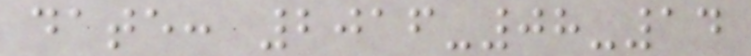date: 2016-08-14
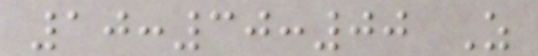10:30:00 Z
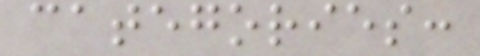categories:
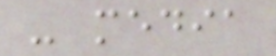- media
